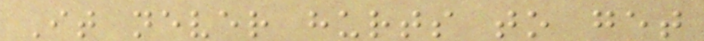It never hurts to get
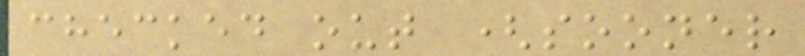checked out (sooner
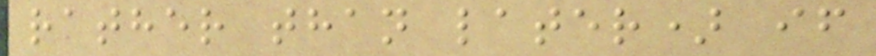rather than later) if
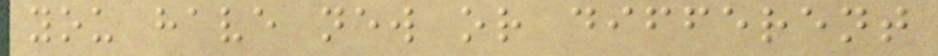you have new or different
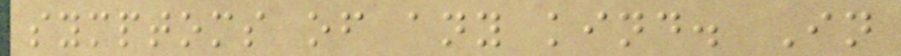symptoms of any kind. In
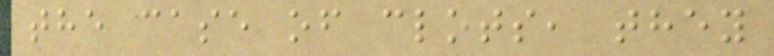the case of clots, they
